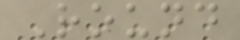Round
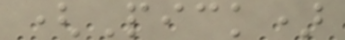(Pick)
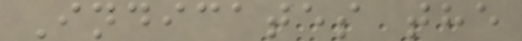Indicates the
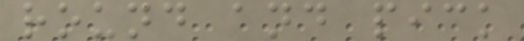round and pick
